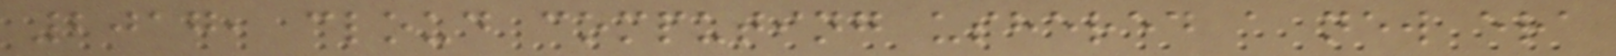2017, cloud computing ushered a new era
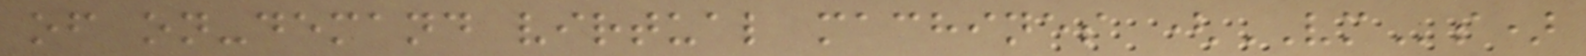of on-demand virtual machines (VMs)
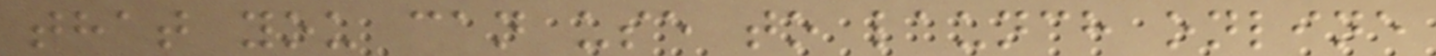that you can use to launch online
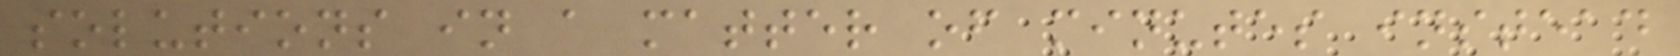solutions in a matter of minutes instead
